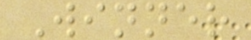Winner
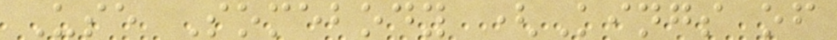Use Somebody (Kings of
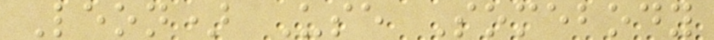Leon) Use Somebody
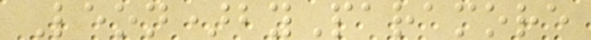Leon)byParamore
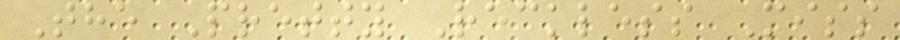The Pretty Reckless Miss
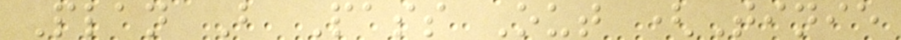Plan B Pass Out (Tinie
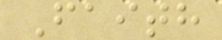Faith
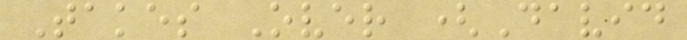Takes Over (David
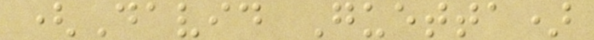(David Guetta)
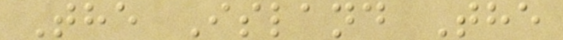The Island The
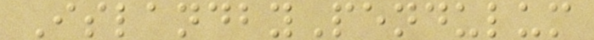IslandbyPendulum
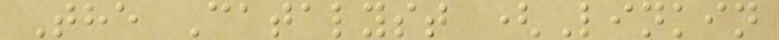The Catalyst (Linkin
